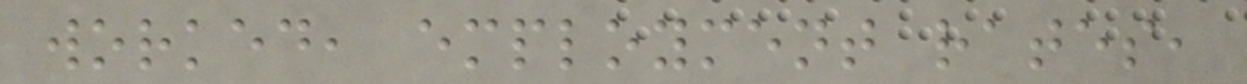worked, employment rates,
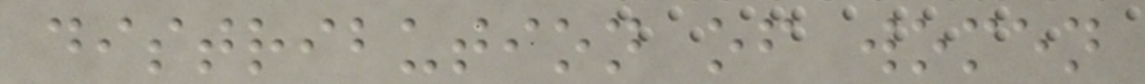distribution of women
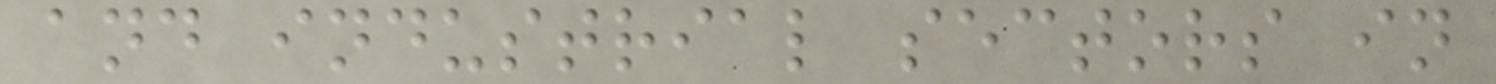and industrial sectors in
